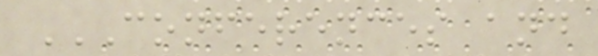CONFERENCES AND
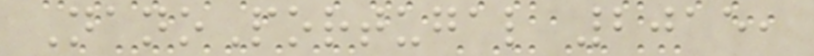NanoPortugal 2015,
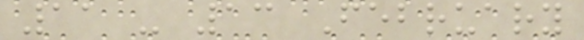11 - 13 February
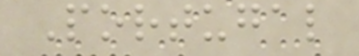Portugal
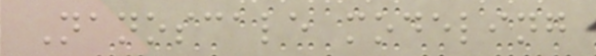Nanoscale modeling
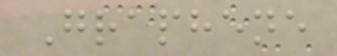Graphene
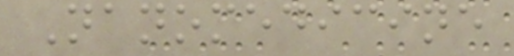Nanomedicine
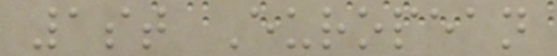1st European
